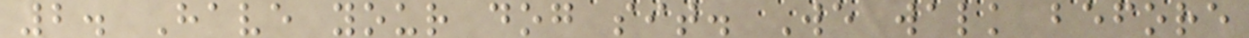2. Have your dog sit. We walk before
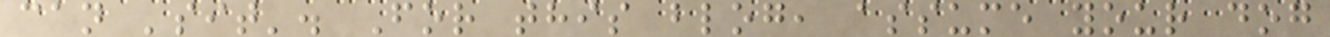can 'sit'. For this blog, assume your dog
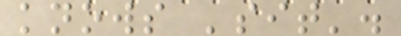knows 'sit'.
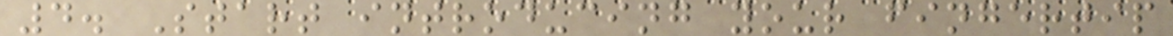4. Start introducing your fingertip
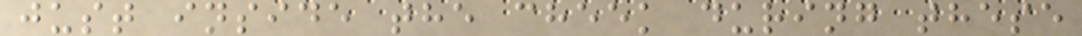just inside the cheek during these
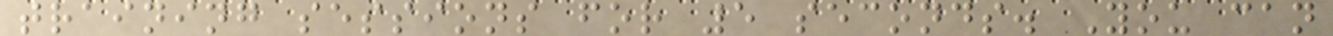training sessions for 5 seconds. You can
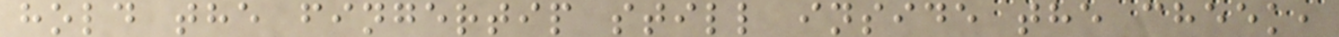hold the fingertip still inside the cheek,
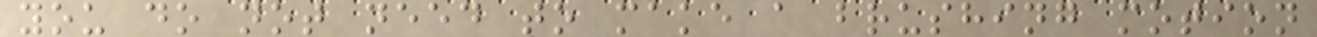you do not need to make a brushing motion
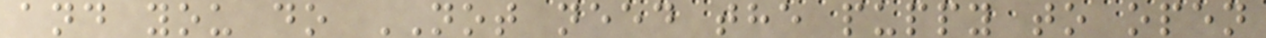and you do NOT need the puppy to open
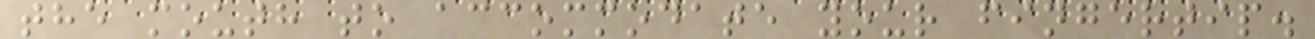the mouth to accommodate your fingertip.
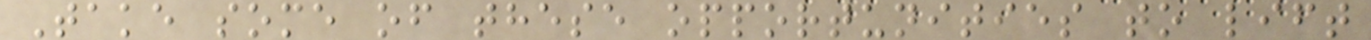Take some of these opportunities to lift
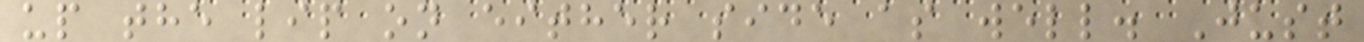up the lip on either side as well. Just
